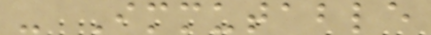- Immutable
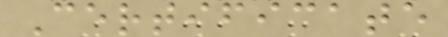Certificate
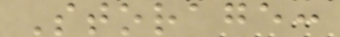Storage:
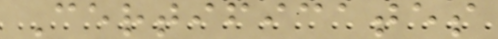Certificates
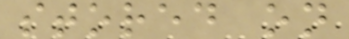stored on
